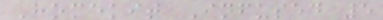Homekit Infused 5
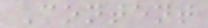Content
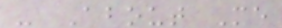- About Me
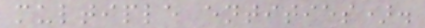multiple entities).
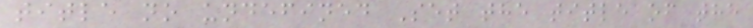title no undefined Set the title of the
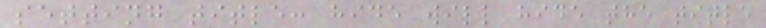setting title: hide will hide the title
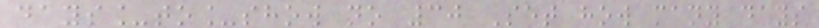days_to_show no 30 Set how many days
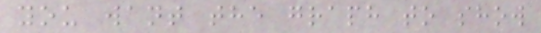you want the graph to show
